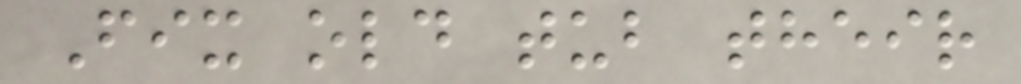Fix old tub their
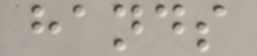hands
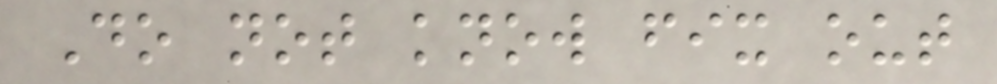Do not know fix out
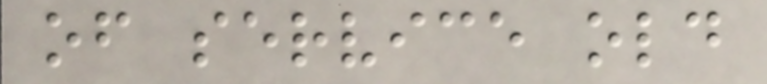of service old
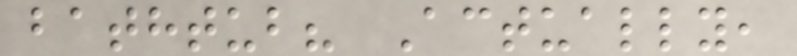bathtub? Actually,
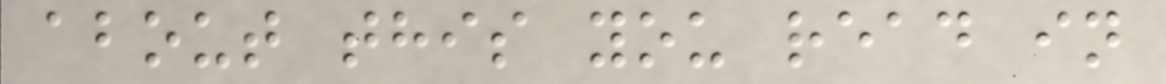about this you read in
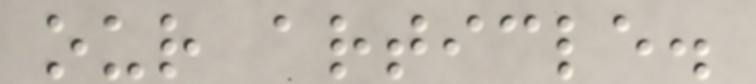our article.
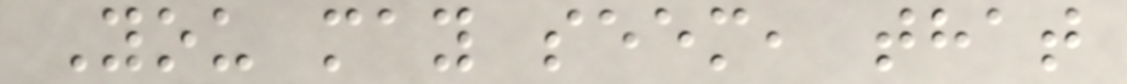You may seem, that
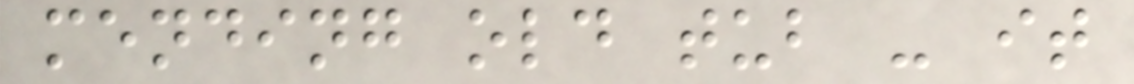mending old tub - it
